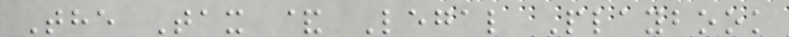The Tax & Legal Playbook
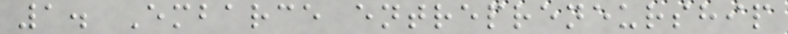1. Embarce entrepreneurship
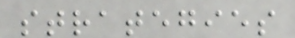strategies
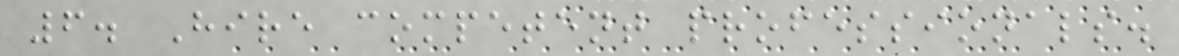6. Hire competent professionals.
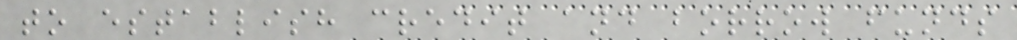to establish credit and borrow funds
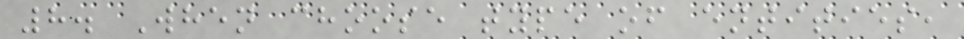8. When choose type of entities,
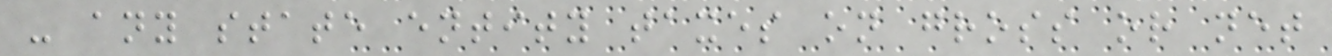- any state entity taxes on gross or net
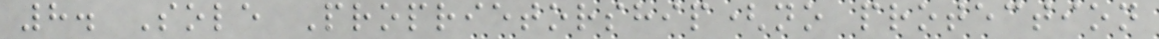8. Sole Proprietorship(no protection
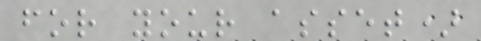for your asset)
